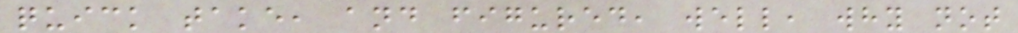quick take, and figured, well, why not
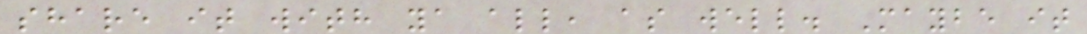share it with ya all, as well. Maybe it
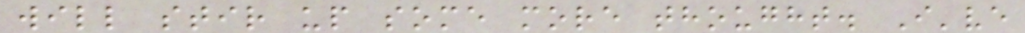will stir up some more thought. I've
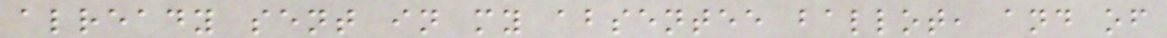already sent in my absentee ballot, and of
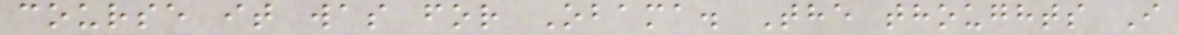course it was for Obama. The thoughts I
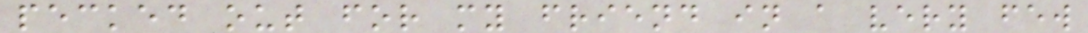pecked out for my friend in a very few
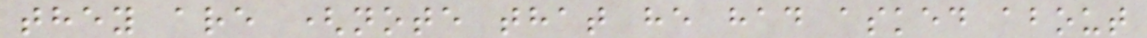they are (note that he had asked about
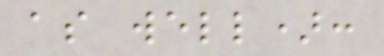as well):
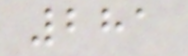281
